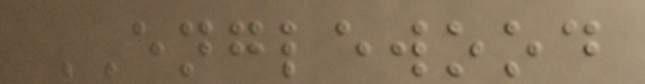ENGLEWOOD
